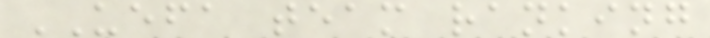UEFA team ranking
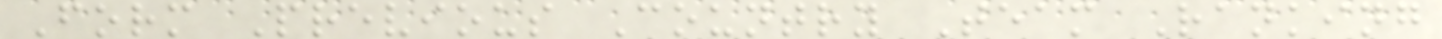Form Previous Country Team Ranking
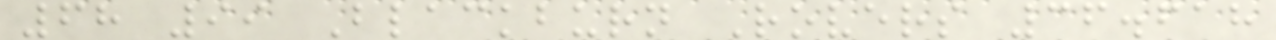68 99 Blackburn Rovers 36.618
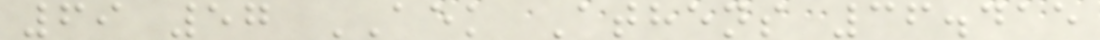69 57 AEK Athens 36.415
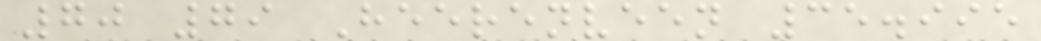70 79 Heerenveen 35.995
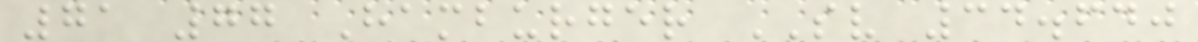71 77 Hamburger SV 34.640
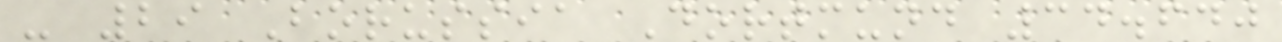- 29 Borussia Dortmund 34.640
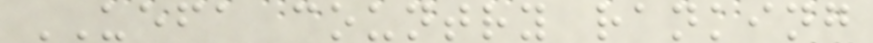UEFA country ranking
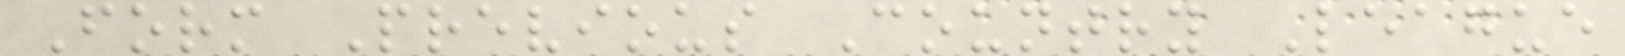Form Previous Country League
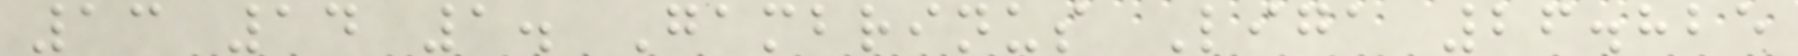13 14 1. Gambrinus Liga 26.825
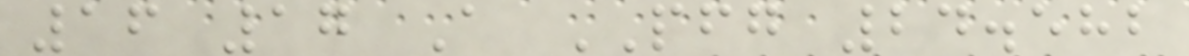16 17 A PFG 24.582
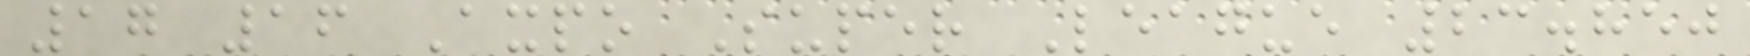17 16 Axpo Super League 23.850
